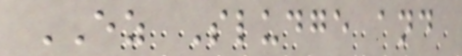EZ Sludge and
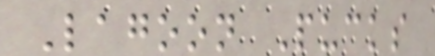Lagoon Pucks
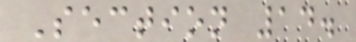Section 14.
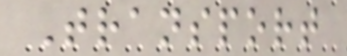Transport
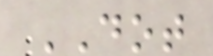DOT
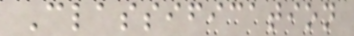Classification
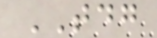TDG
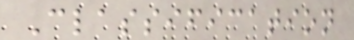Classification
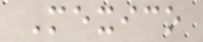Mexico
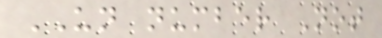UN number Not
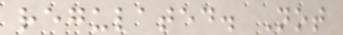regulated. Not
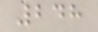248
